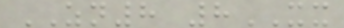ZN8 8XX
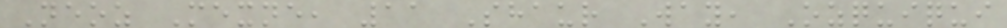Neoz Mexne, 11 Shaur Way, Ozquiqui
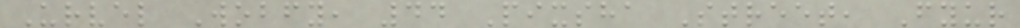Urvel Wobfy, 44 Pixsha Street, Fyur
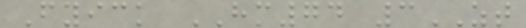Fyick HM74 3ZT
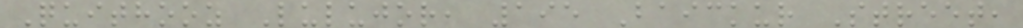Quithooz Lulujor, 195 Baickur Street,
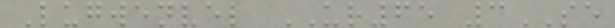Lugwenvel UR65 3SE
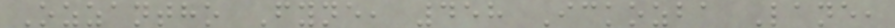Ozzantho Fyne, 458 Ickozba Lane,
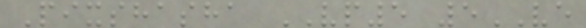Pixshasha VP5 5VE
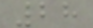28
